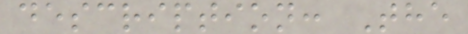description: The
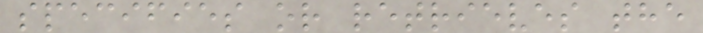specifies or retrieves the
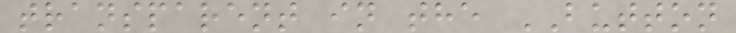transparent in the BUTTON
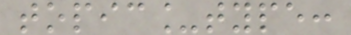topic_type:
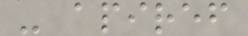- apiref
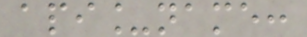api_name:
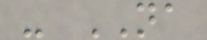- NA
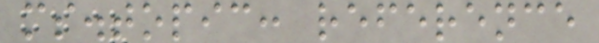ms.topic: reference
